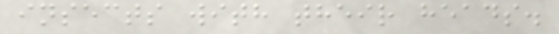insects with their heads.
